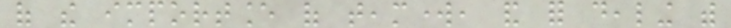of the importance of teamwork, and for dealing with
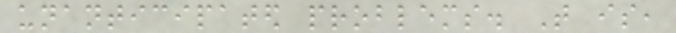unanticipated problems. That is,
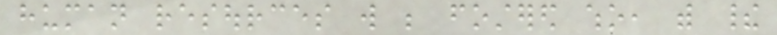human resources will be fostered who, with their
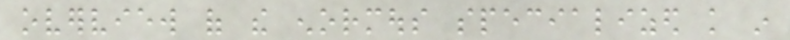overview of the enormous specialized knowledge in
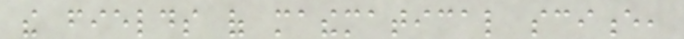the fields of mathematical science,
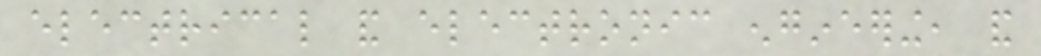electrical and electronic engineering, and
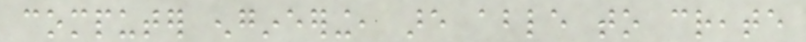computer engineering, are able to create
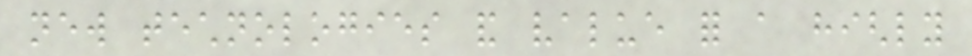new technologies and value for a highly
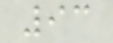93
